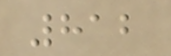812
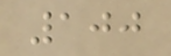100
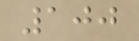100
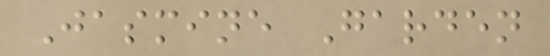Jasmine Garden
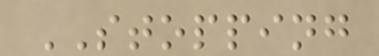STOPPING
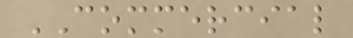COMMERCIAL
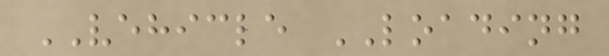VEHICLE LOADING
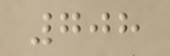708
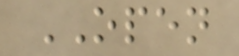OPEN
